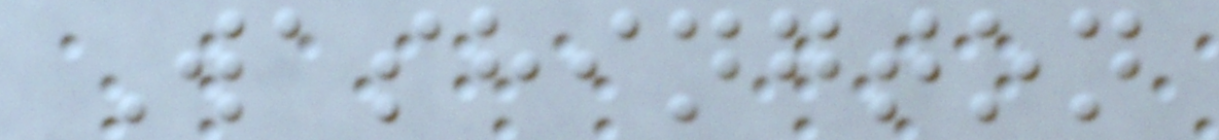Washington
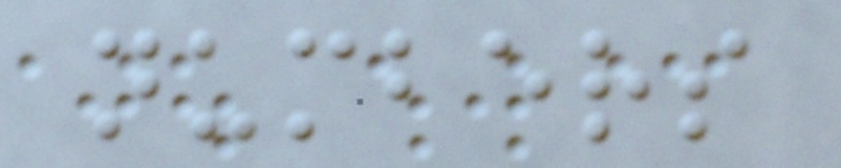numbers
